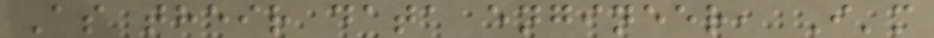As their data engineer, I'm
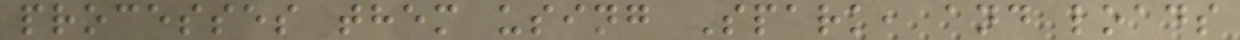processes them using Spark, and loads
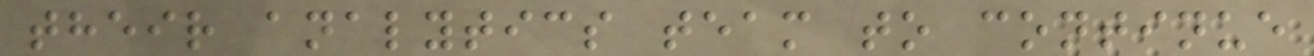their analytics team to continue
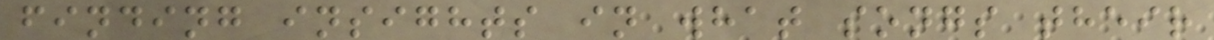finding insights in what songs their
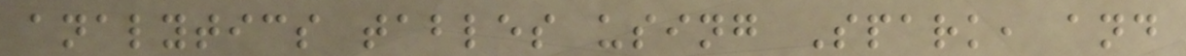analytics tables using Spark, and
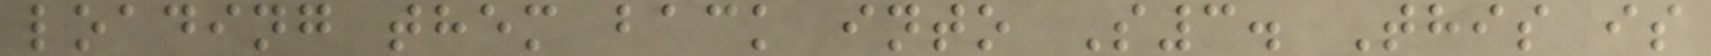loading them back into S3. This is
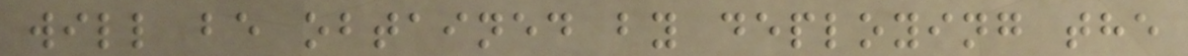will be obtained by deploying the
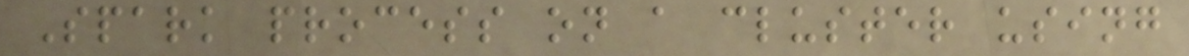Spark process on a cluster using
